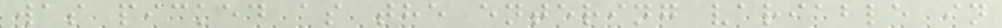was picked as the entering variable in
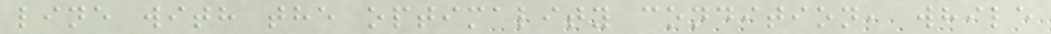line with the optimality condition, while
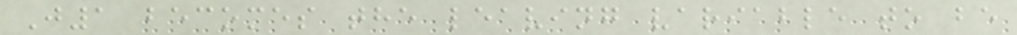J1 becomes the leaving variable to be
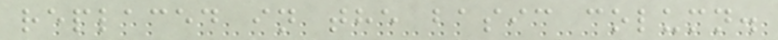replaced in the basic column.
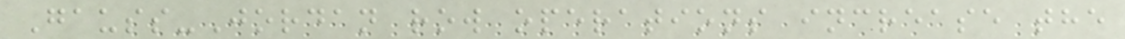Gauss-Jordan row operations increase the
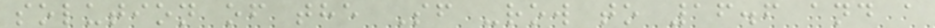solution of the Sf -row to 16.6 and a
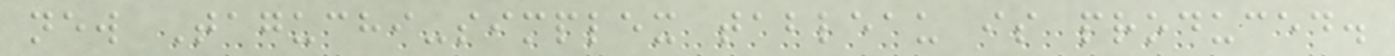new Taguchi-simplex tableau is produced.
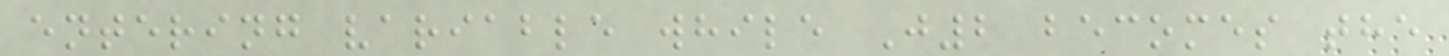entering variable while J2 becomes the
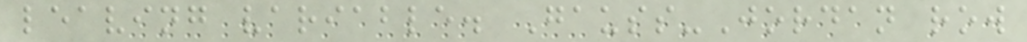leaving variable. Gauss-Jordan row
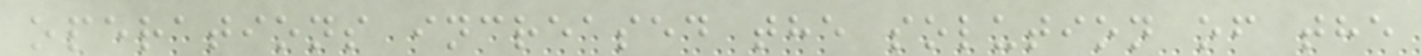operations increased the solution of the
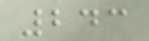243
